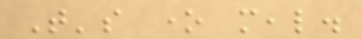That's one meal.
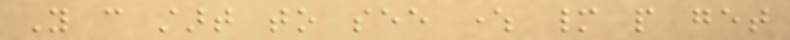You can start to see where many people get
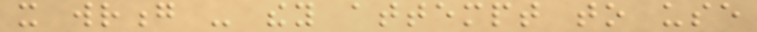it wrong - they attempt to use
